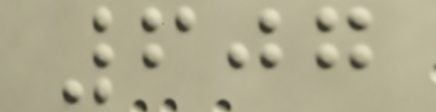607
